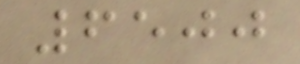6500
